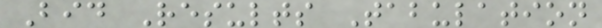Bid Results Tabulation
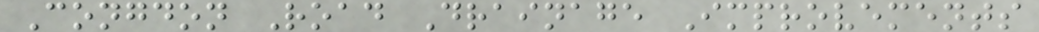Congdon Road Drainage Improvements
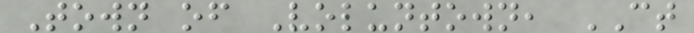Town of Voluntown, CT
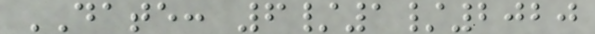DATE: 6/1/2020
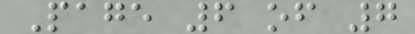Page 6 of 7
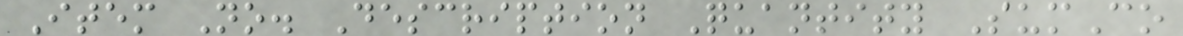Item No. Description Quantity SumCo
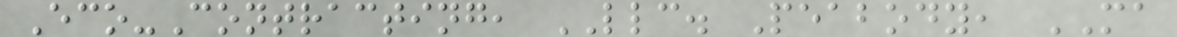Eco-Contracting, LLC. Peabody, MA
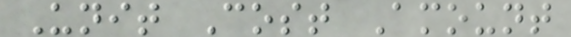Unit Cost Amount
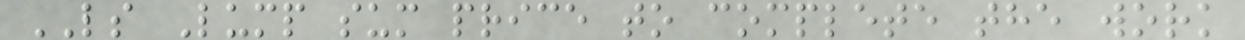LS Lump sum price to complete the work
